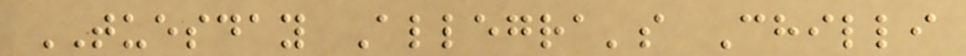TUESDAY Allegra's Chilli
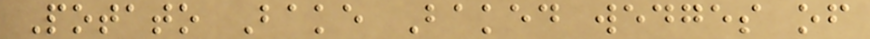Potato Bake Baked wedges of
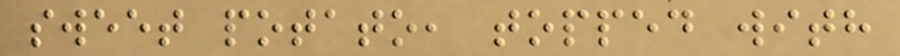sweet potato, topped with
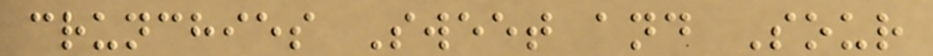crunchies Sweet and Sour
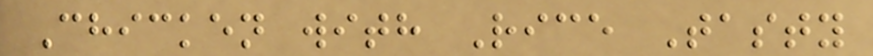Chicken with Rice Tasty
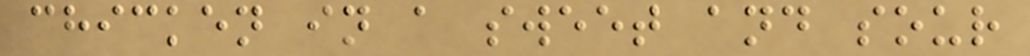chicken in a sweet and sour
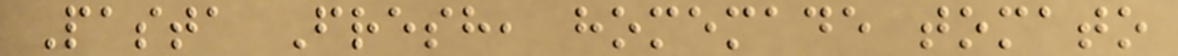Pasta Fresh, homemade tomato
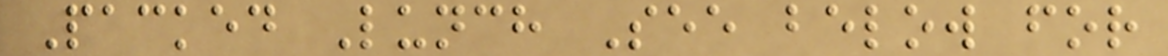Packed Lunch See below for
